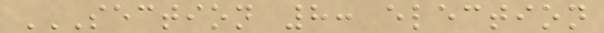SECTION 8: ELECTION
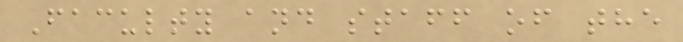Faculty and staff of the
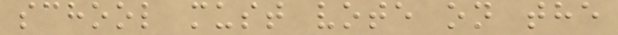school must vote on the
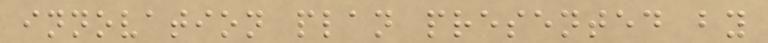innovation plan presented by
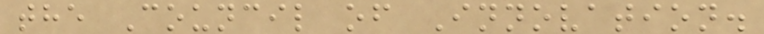the Council of Innovation.
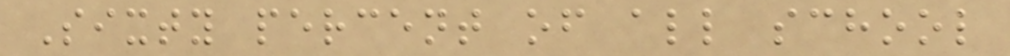Sixty percent of all school
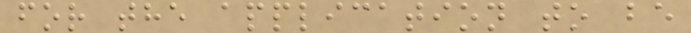for the application to be
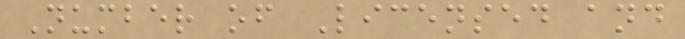Number of Licensed and
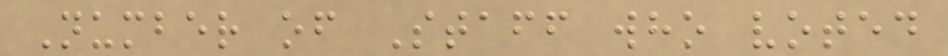Number of Staff who voted
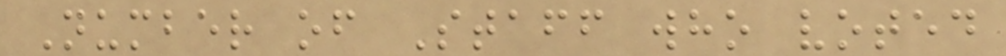Number of Staff who voted
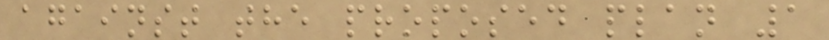against the proposed plan 1
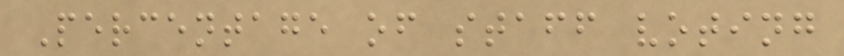Percentage of staff voting
